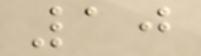10
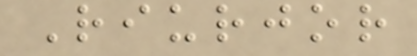Riurjor
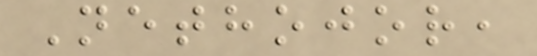Nethojor,
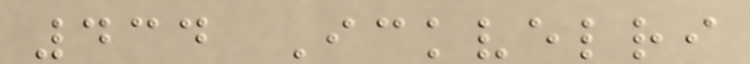434 Ickvelri
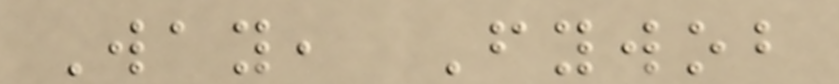Way, Fywob
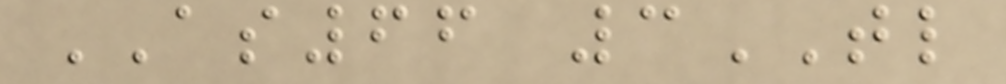AS66 3TL
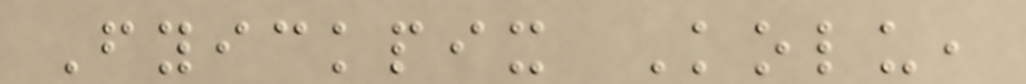Fyickpix Kolu,
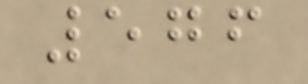576
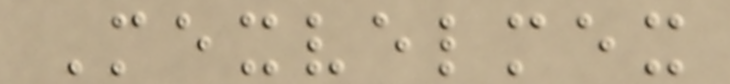Mexvelmex
